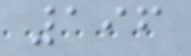196
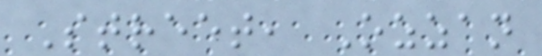Street, Ozzan
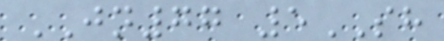JN77 5SH
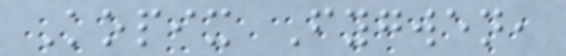Kopix Fygwen,
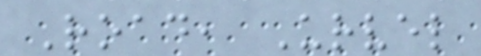Road, Urvel
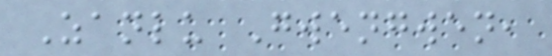Zanlu Gwengwen,
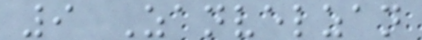9 Zanvelzan
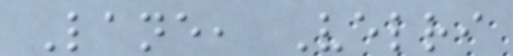Lane, Velri
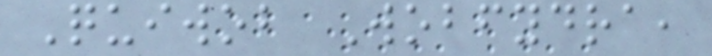Quiwob Wobfydra,
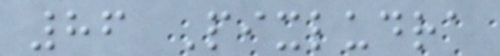86 Pixludra
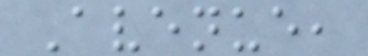Avenue,
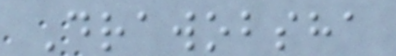Drawobsha
